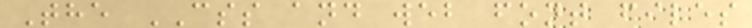The CSS and web font files
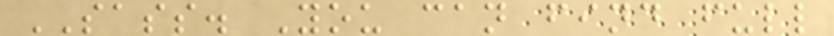SASS. You can find full
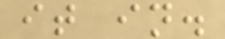it in.
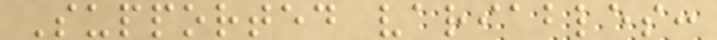Supported variables:
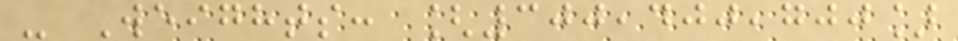- Weights: [300,400,700]
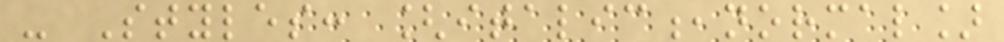- Styles: [italic,normal]
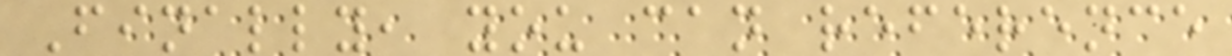Finally, you can reference
